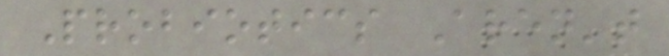Probiotics Aren't
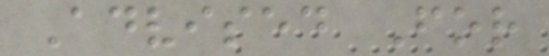Advised For
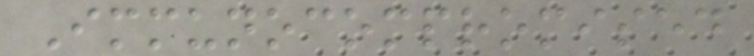Immunocompromised
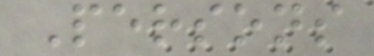Persons
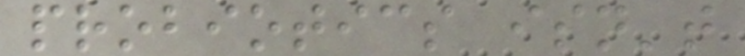probiotics isn't
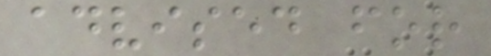advised for
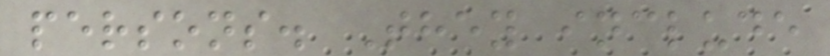persons. They include
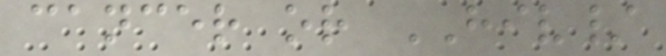cancer or HIV/
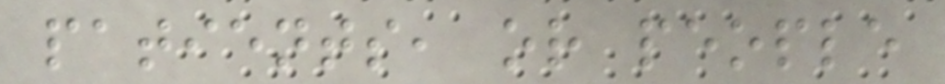patients, or people
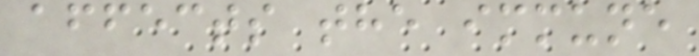affects the immune
